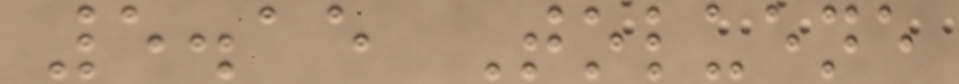5.15 Toluene
